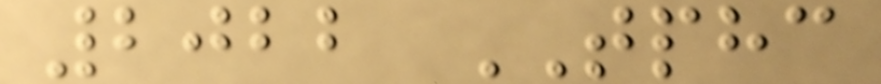2022 TPHC
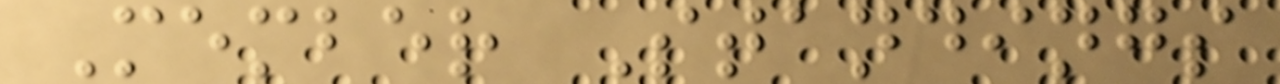Member Standings
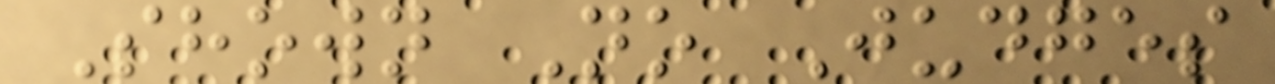Shown No Judges
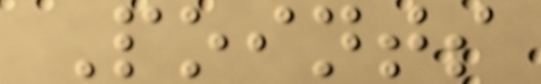Points
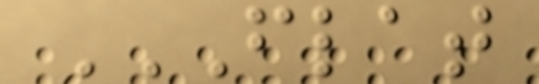FLAT
